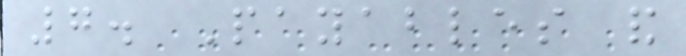7. Payables and
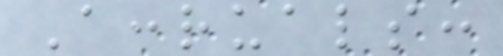Accruals:
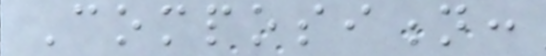Composition:
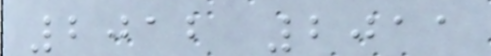2012 2011
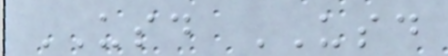USD USD
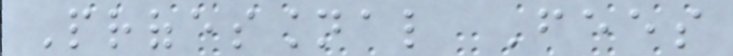Professional Fees
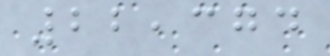22,374
